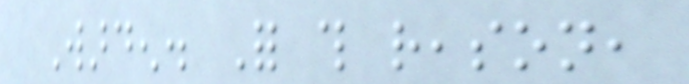Warden. For this reason,
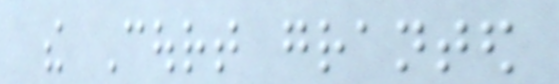the Court granted
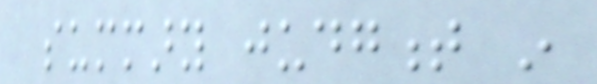summary judgment in
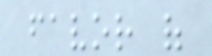favor of
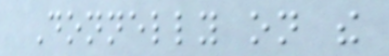Donnelly on the
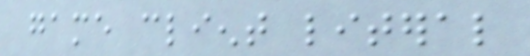game client literal
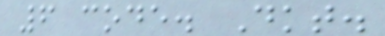6 code. Dkt.
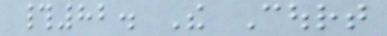#82. The Court
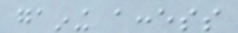gaining access
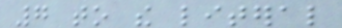7 to the literal
